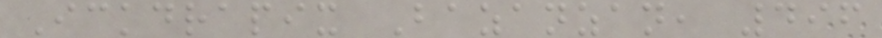Ickdrapix Bazanzan, 496
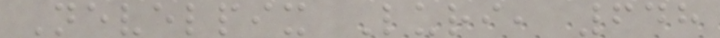Nevelpix Luri, 648
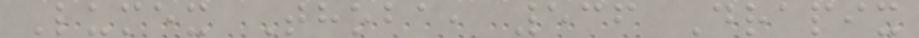Lumex Thoba, 536 Drapix
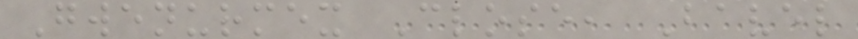Gwenurmex Close, Bavel
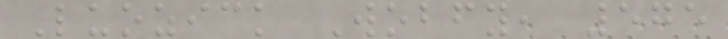Luozick Wobfy, 575
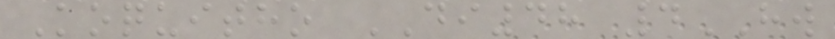Koquitho DI48 4HW
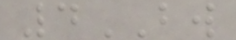4BW
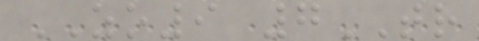ZO9 7TR
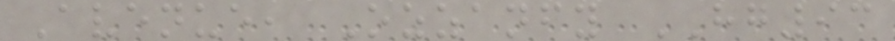Avenue, Ozzanfy HG93
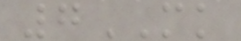7MK
